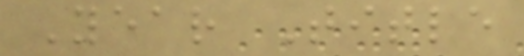Year Title
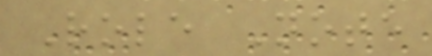Role Note
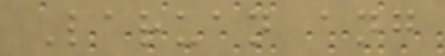Laruan ang
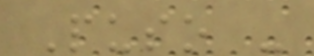Puso -
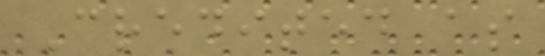Credited as
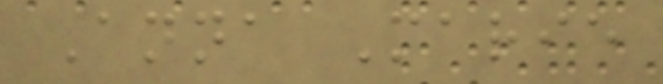Anna Marie
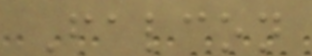Falcon
